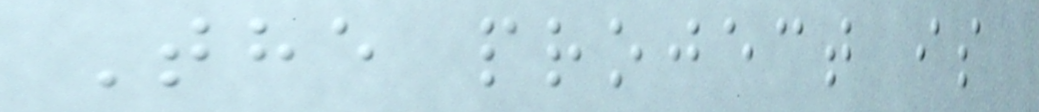The project is
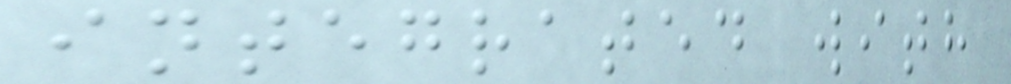integrated with
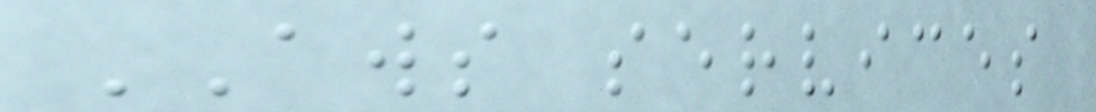AWS services
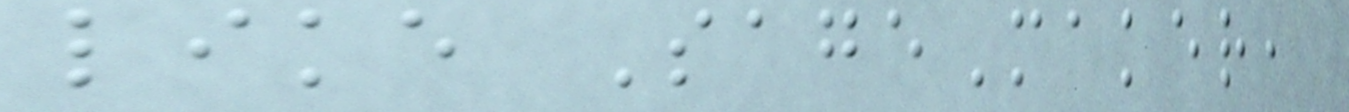like SageMaker,
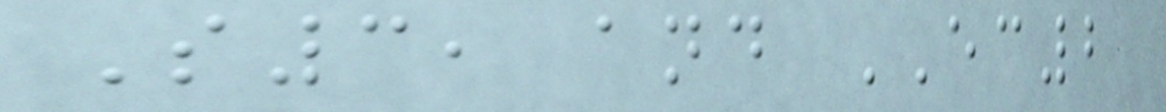S3, and EC2
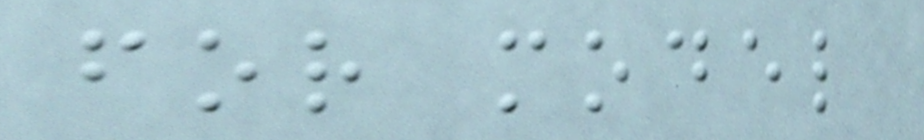for model
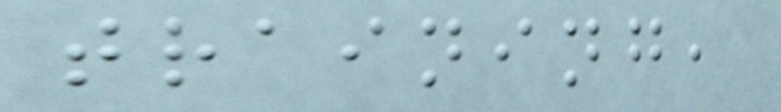training,
